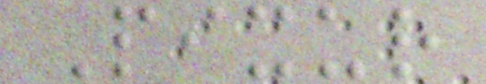Pixur
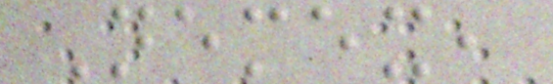Nemex,
